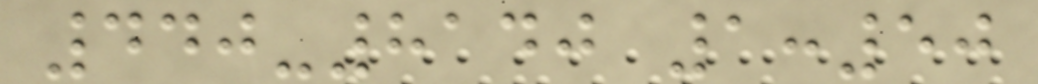440-8140 1:50
